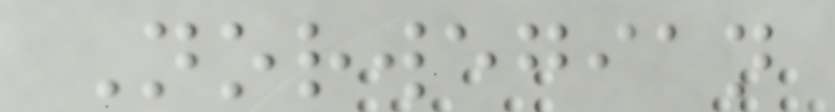Norwegian
